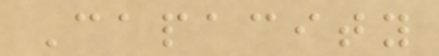Capacity
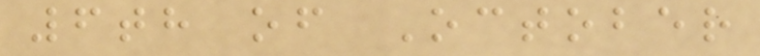6th of October
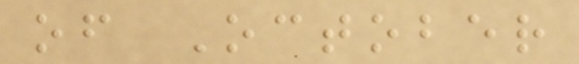of October
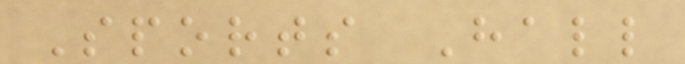Sports Hall
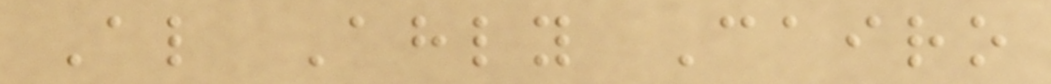Al Ahly Cairo
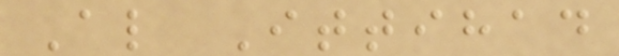Al Ittihad
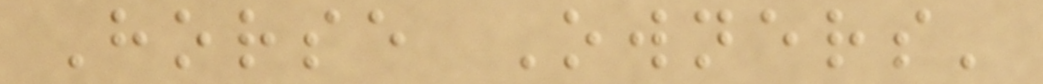Horse Owners'
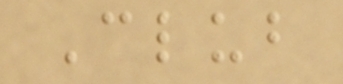Club
